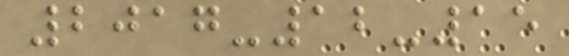2017-12-15
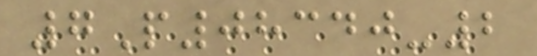7P08340-2
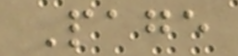Page
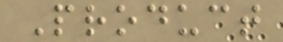Product
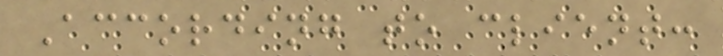According to client:
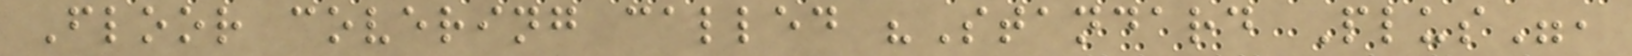Floor covering called "Standard Plus",
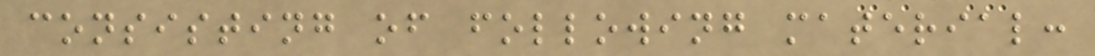consisting of following material:
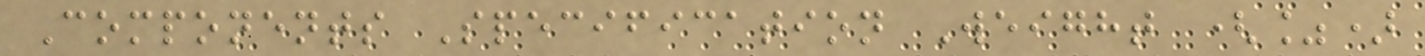Components Specification Weight (%)
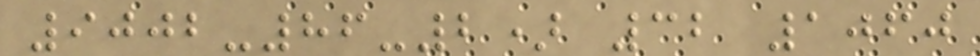9002-86-2) 32 1060
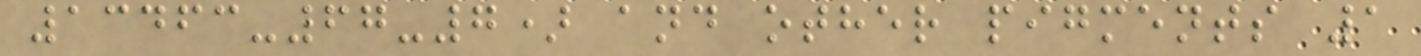13463-67-7) and other pigments 1
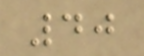40
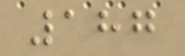187
